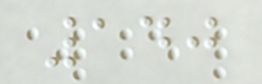140
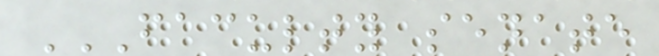FACULTY SENATE
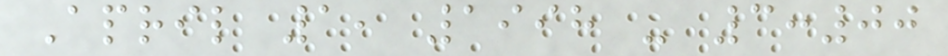April 1, 1998 - 3:00
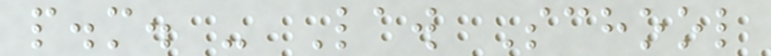p.m. - Law School
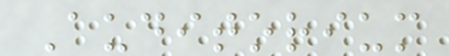Auditorium
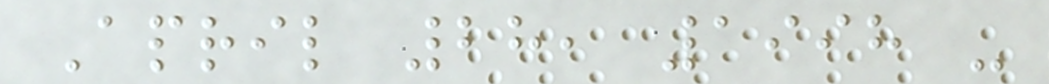April 28, 1998 -
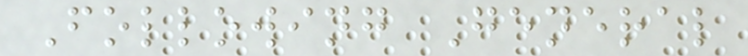Following General
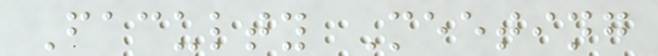Faculty Meeting
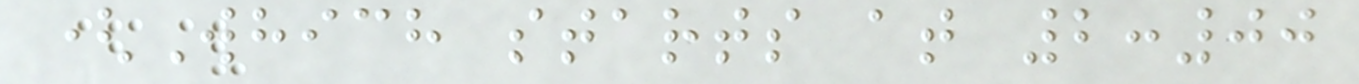(Which starts at 2:00
